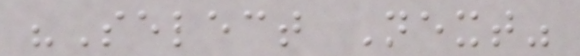"Select Next"
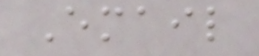Email
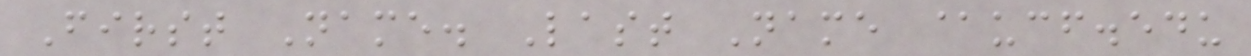First Name. Last Name @ucf.edu
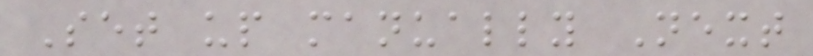Set up manually Next
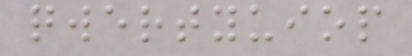qwertyuiop
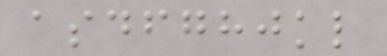asdfghjkl
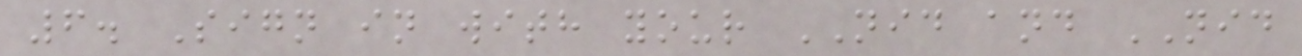6. Sign in with your NID and NID
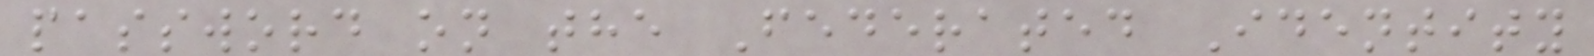password on the Federated Identity
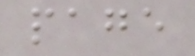page
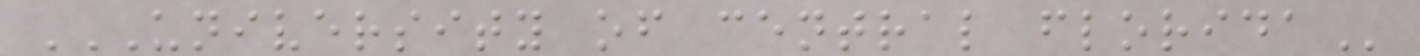UNIVERSITY OF CENTRAL FLORIDA
